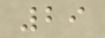29
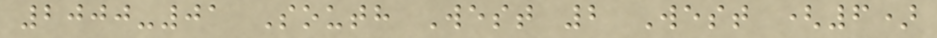2000-01 South West 2 West (6)
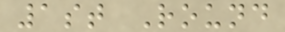1st Round
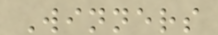Winners
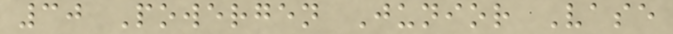30 Powergen Junior Vase
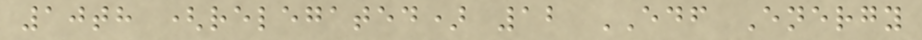10th (relegated) 12 EDF Energy
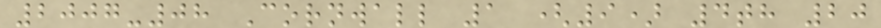2007-08 Cornwall 1 (9) 4th 20
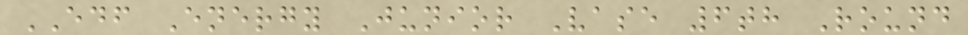EDF Energy Junior Vase 6th Round
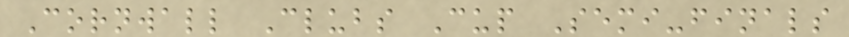Cornwall Clubs Cup Semi-finals
